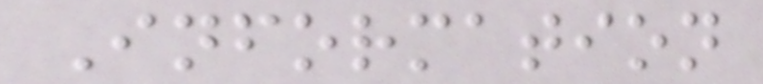Information
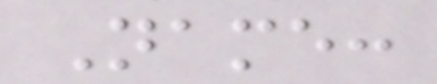Name:
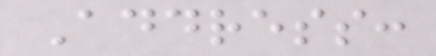Address:
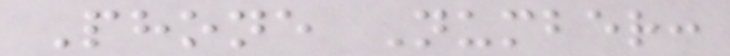Phone Number:
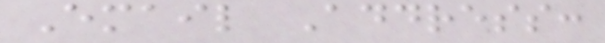Email Address:
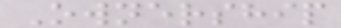Ownership
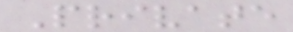Private
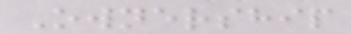Ownership
